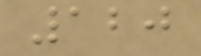120
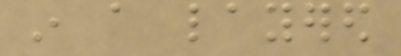in a layered
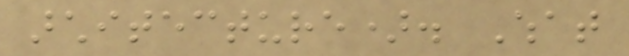architecture). What
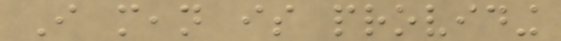I mean is providing
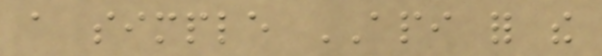a simple API for the
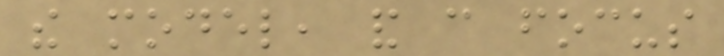the model, and can focus
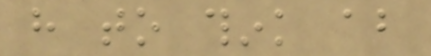have to think about
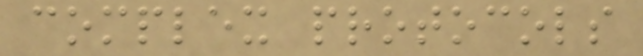complex protocols
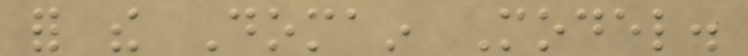for the Domain Model.
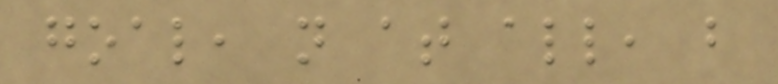goal, not at all, but
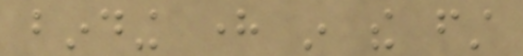binding here in the first
